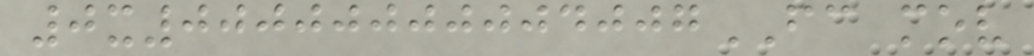0x00000000004007FC mov
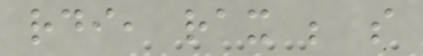rdi, rax ; s
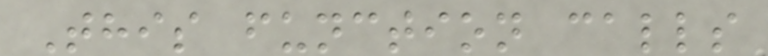This function calls
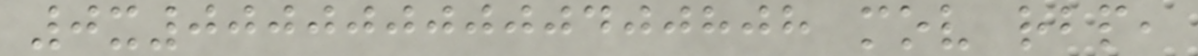0x0000000000400808 mov rbp,
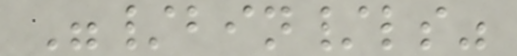"/bin/ls"
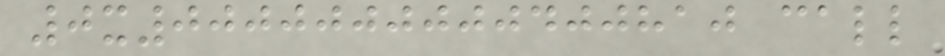0x0000000000400810 call
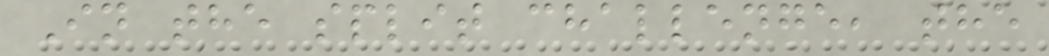In the split challenge, the
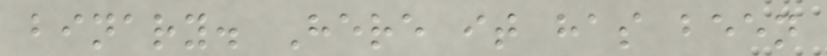binary. Here it has been
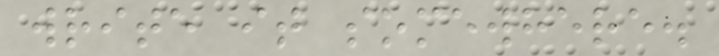write it somewhere.
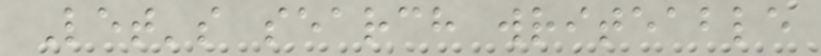Let's search writeable
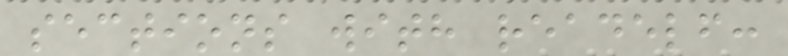sections with readelf:
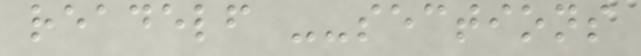readelf --sections
